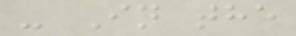- In the
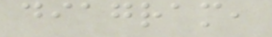diagram,
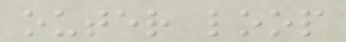outer loop
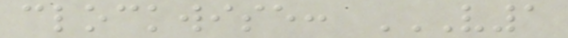clockwise: V1
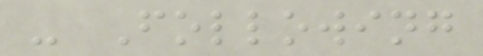- Following
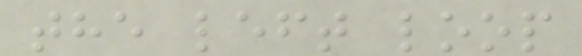the left loop
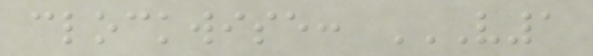clockwise: V1
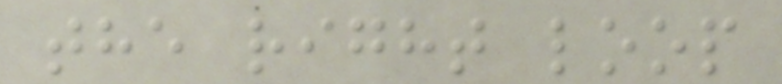the right loop
